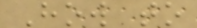How to
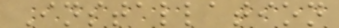Installation
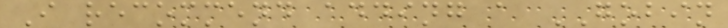I recommend adding a GOBIN
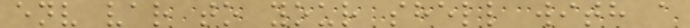env var to your shell with a
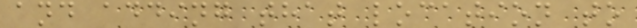and adding that location to
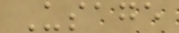Usage
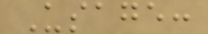Usage:
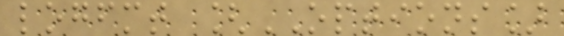logfmt [OPTIONS]
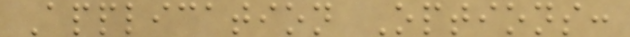Application Options:
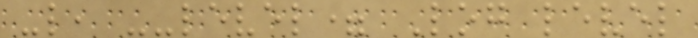-l, --level= Log level
